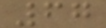67
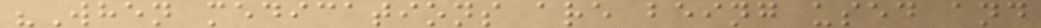"When medications are being used and
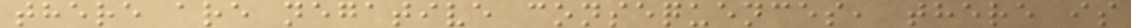there are negative consequences, there is
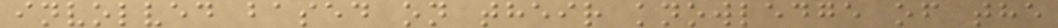involved based on their knowledge of the
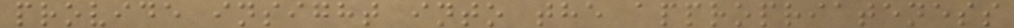provide insight into the appropriateness
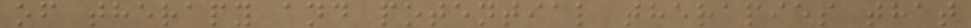of therapy and potential therapies that
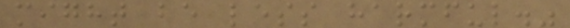might be less harmful."
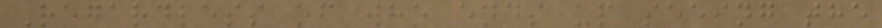Regardless of who ends up seeing the
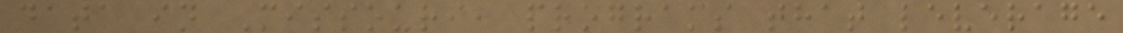data in Missouri, programs that leverage
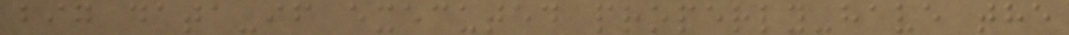big data-if executed properly-have the
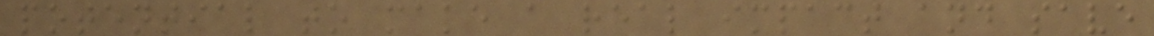potential to make a real impact and save
